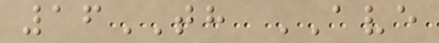16TH AVE
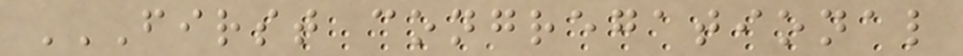FIRST CONGREGATIONAL
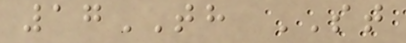17TH ST
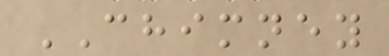CHIMNEY
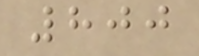800
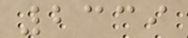2339
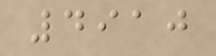4910
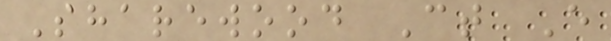Sharewood Ct E
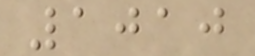1010
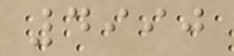4990
